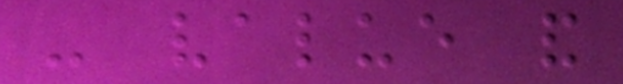- value and
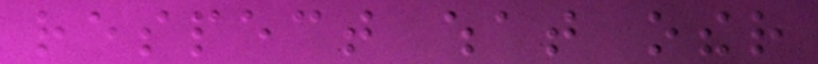respect what other
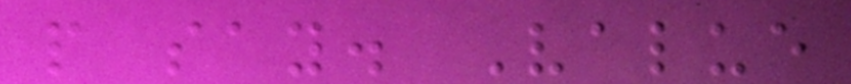people say. Value
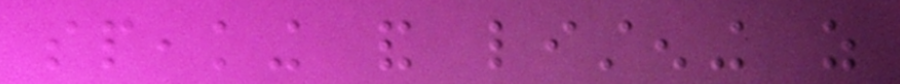speaking and listening as
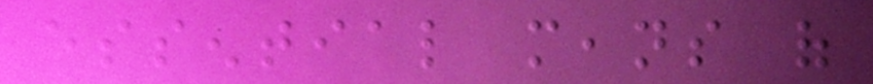essential means of
